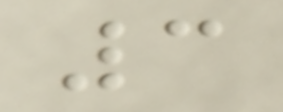3
